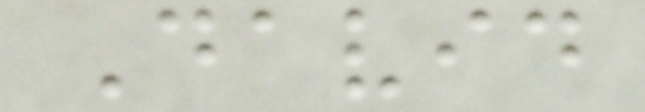David
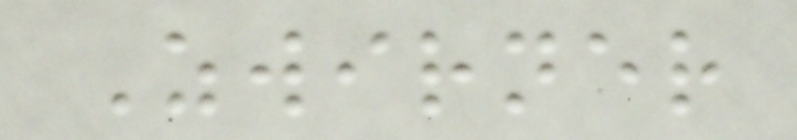Zwirner
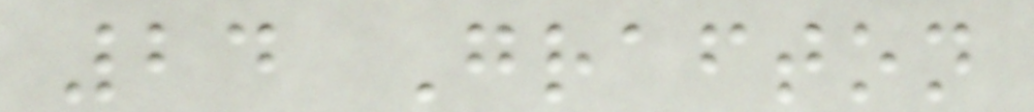24 Grafton
